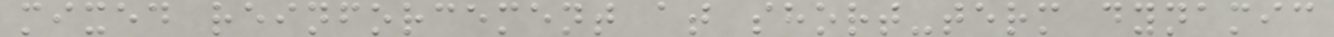mixed reinforcement at short-term dynamic
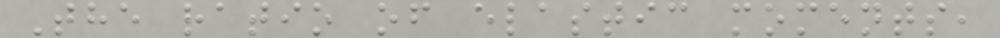The ratio of elastic moments,
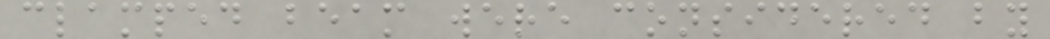clamped beam were considered by
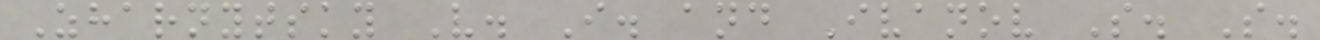Zharnytsky V. I. and Ivanov S. S.
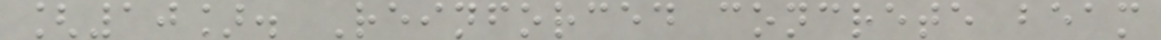[10]. Reinforced concrete beam
